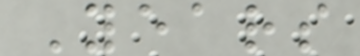Years
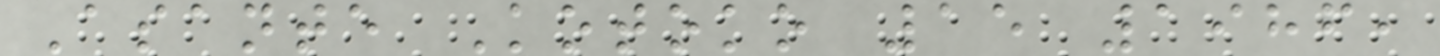Asante Kotoko 15 1986,
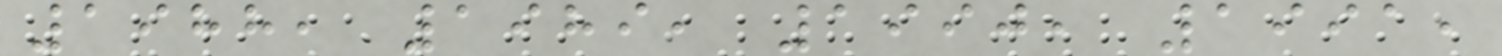1988, 1989, 1990, 1991,
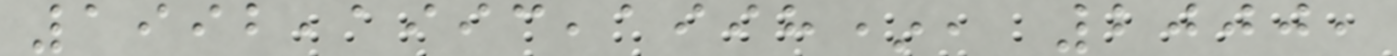1992,1993,1998*, 2000,
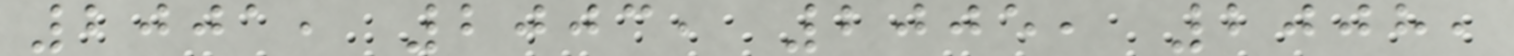2001, 2003, 2005, 2008,
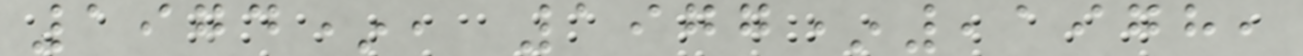1974*, 1977*,1978,
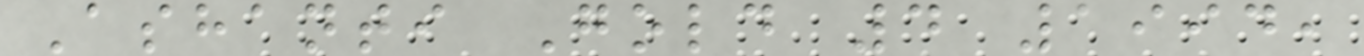Ashanti Gold 4 1994,
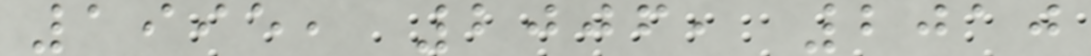1995, 2006, 2010
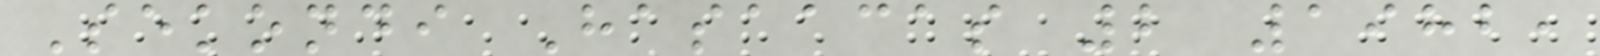Sekondi Hasaacas 2 1982,
